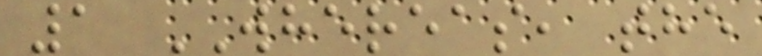1 WHEREAS, the
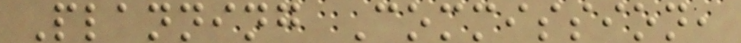Planning Commission,
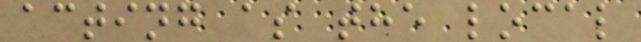acting as the local
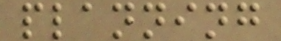planning
